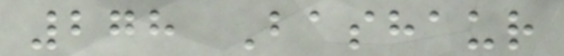278 Bashaur
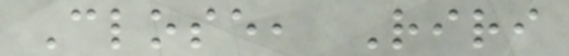Close, Riri
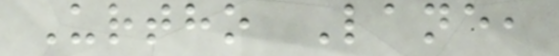Urtho Lane,
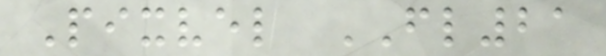Pixvel FL21
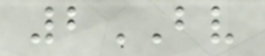2BV
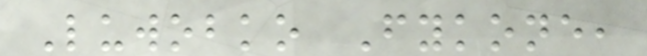Luwobko Fykone,
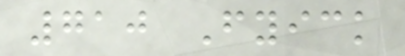710 Fyick
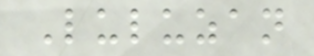Luluzan
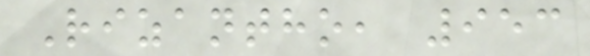Rizantho, 953
